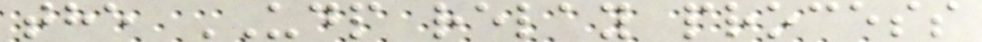the UDP relay process
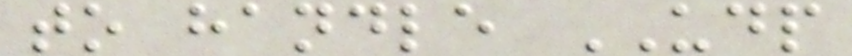to handle UDP
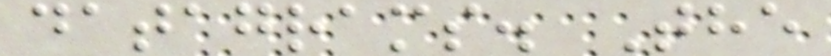datagrams. The
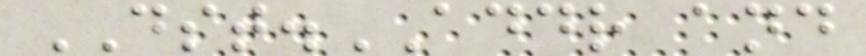DST.ADDR and
